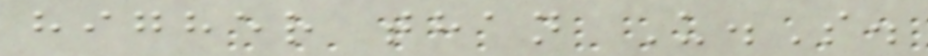higher than U.S.
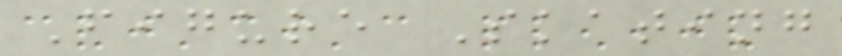Figure Skating
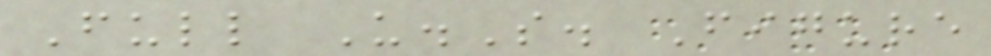Full U.S. Figure
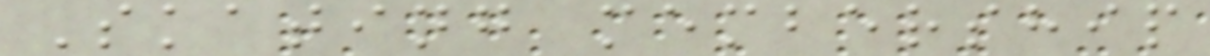Skating membership
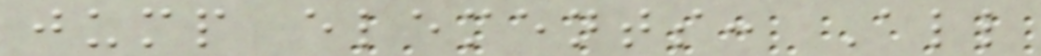jump elements: All
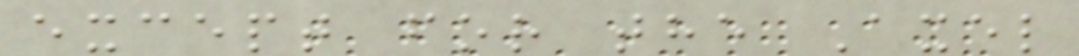except for the Axel
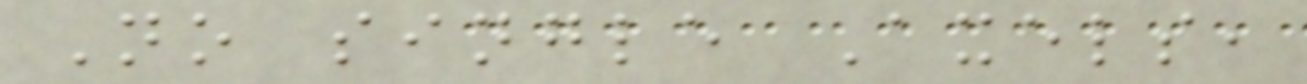No single Axels,
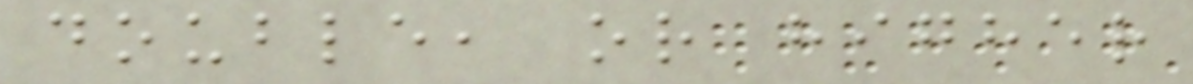double, or higher
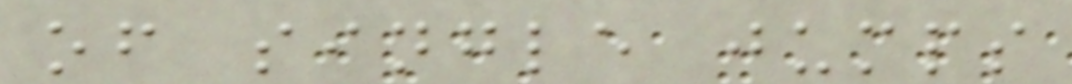of single jumps
